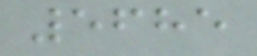5685
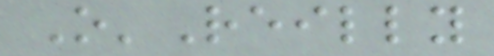O'Reilly
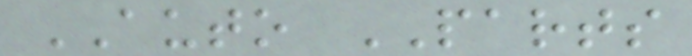AUTO PARTS
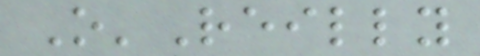O'Reilly
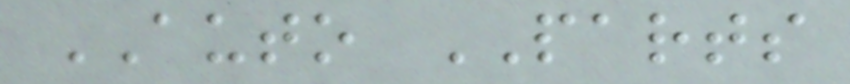AUTO PARTS
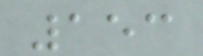153
